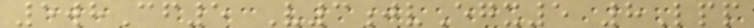5whCf5 V3jvEgx5 8Lpp
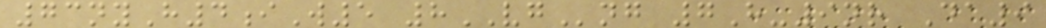73nyH4iW5 8VGng 7H-9nr Da9
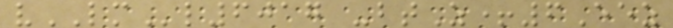vLMl6017 -btZ+6Eez
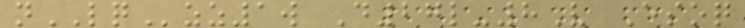nLQzz1w D27l-8V Esoq
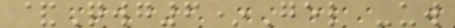&Qwg6*Gel -uw
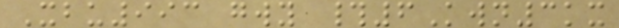Xbu993 gwy #6Kwn3kx
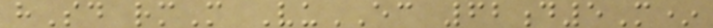hSd rmM VuEC 62d5M*
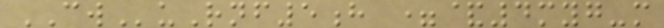CWuRnf5h =&4myg-m
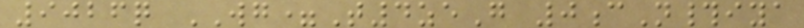9026q WG=T4zeG 0cN#iya
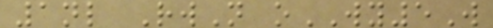1nl RwN oWY5W
